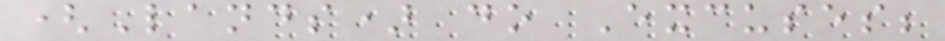(Lands) do Excuses;
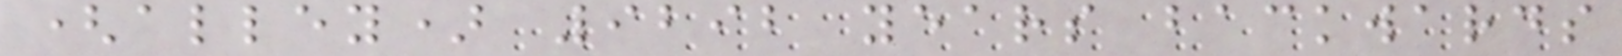(alley) 9292 years backwards
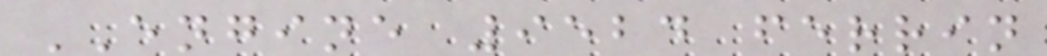ENGINE 9524 ferrin
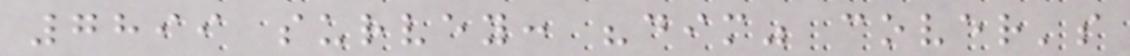7899 survey: "dim" cover's
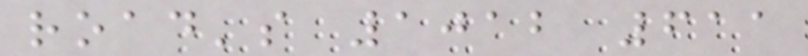road's 1012 611
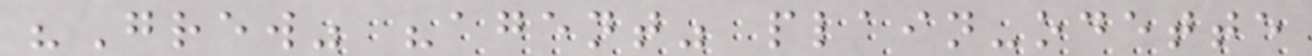"Grew" "agent" plain-odette
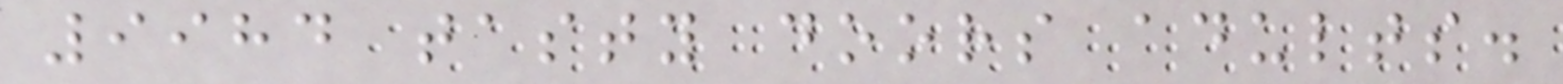9984 tasty doors adults.
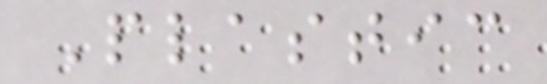Plastic
